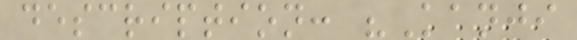description: "Kanji
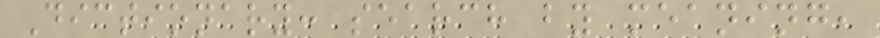Dictionary: search by meaning,
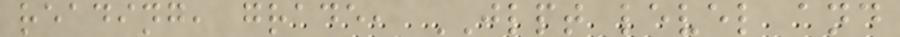reading, grade, JLPT level and
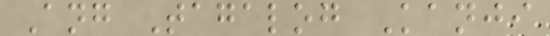Ang Tagalog Kanji
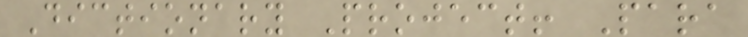Dictionary Project! Para
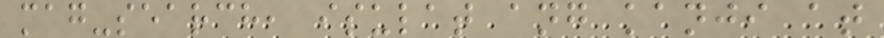mag-search, isulat ang kanji at
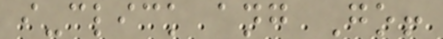i-click ang Go!
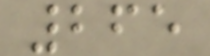265
